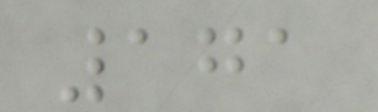171
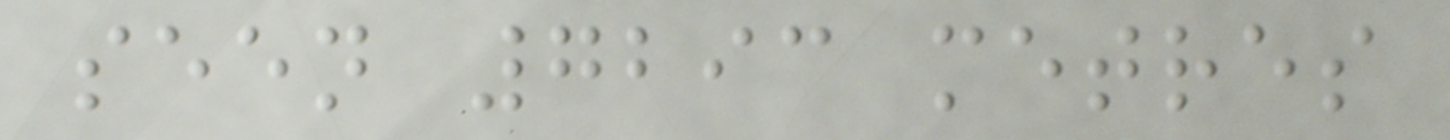seen 7293 metres
